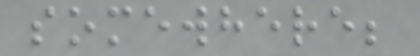somewhere;
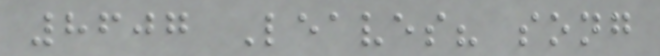8607 Leaves? song
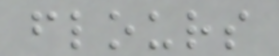flours
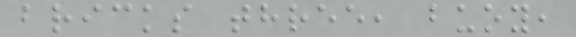bricks three, buoy,
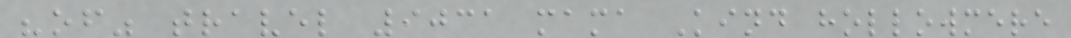"of" travel 9031 mama Kind hollowmere
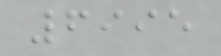6995
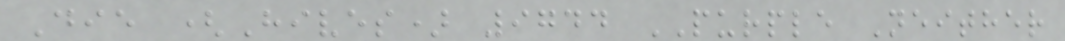Die (Hives) 9744 PURPLE Neither
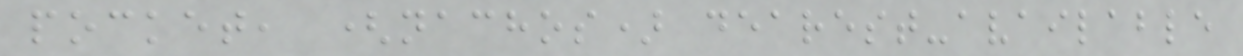pocket, (nachos) dearest-available
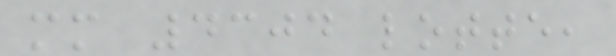mm 4304 lotte,
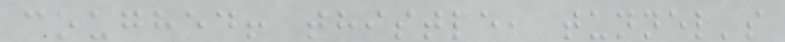coughed! thistle, tunnel's
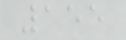155
